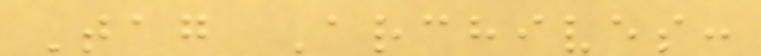Tag Archives:
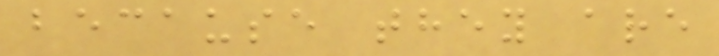because they are
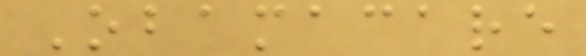Obamacare
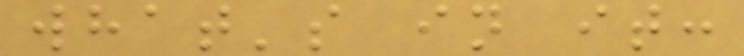what's in it:
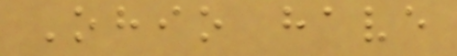Ohio have
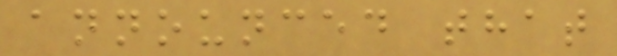announced that
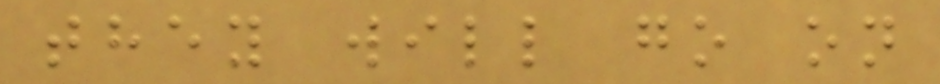they will go on
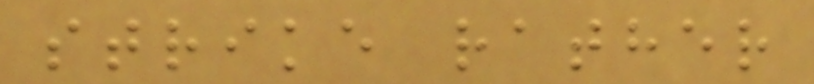strike rather
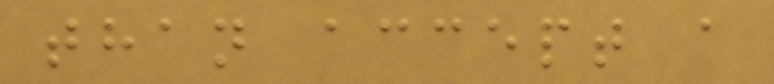than accept a
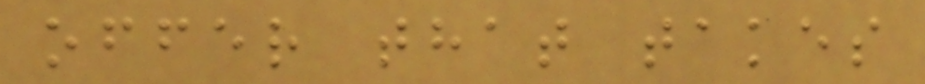offer that takes
